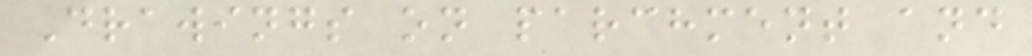Drawings on parchment and
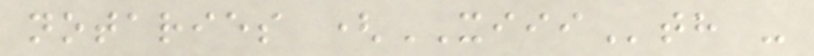notaries (XIIIth -
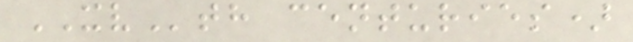XVth centuries)
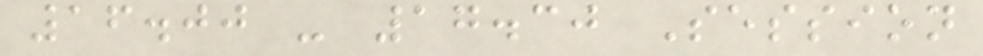16.00 - 17.30 Session
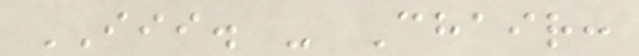III. - Chair:
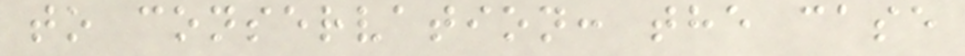to conservation: the case
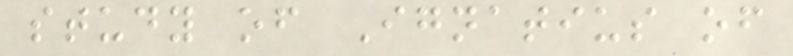study of Ignatius of
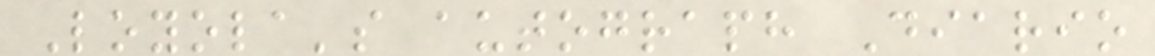Loyola's autograph Diario
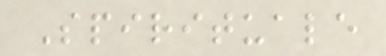Spirituale
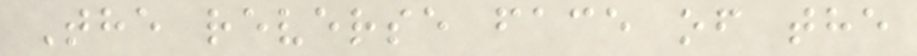The reverse face of the
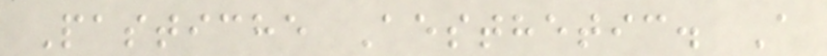Pastiche Aesthetic. A
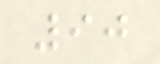90
